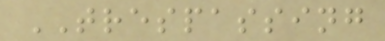TRESPASSING
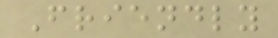Friendly
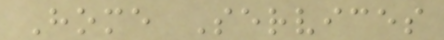Home Services
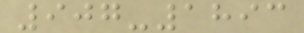907-1893
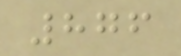876
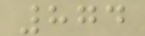874
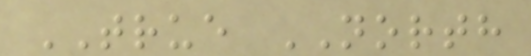TRUE NORTH
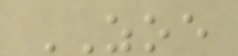ZOE
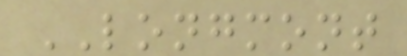LONGMONT
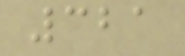321
